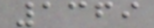1369
